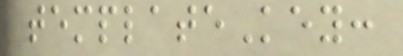templateKey:
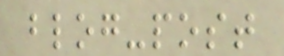blog-post
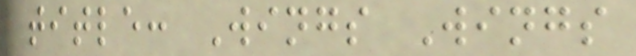title: Wings Wings
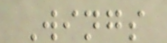Wings
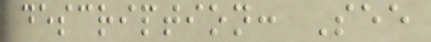description: See
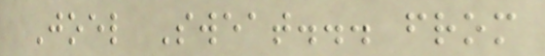Joel Sweat... from
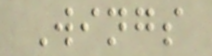Wings
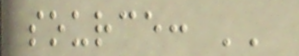source: ''
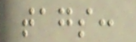tags:
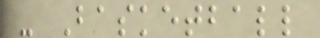- Basketball
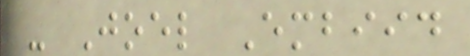- Joel Embiid
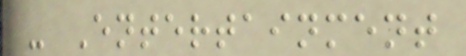- Entertainment
